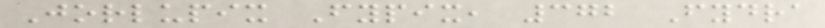Jorlupix Fypix, 372 Fydra
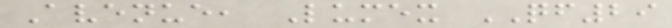Avenue, Lumex QF29
